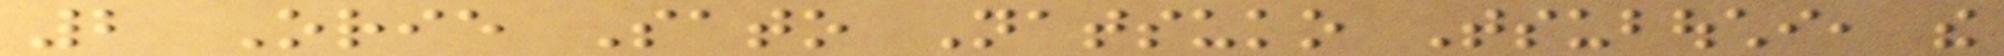2 Orie Sato Natsuko Tsubouchi, the
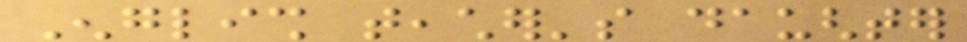English teacher's daughter
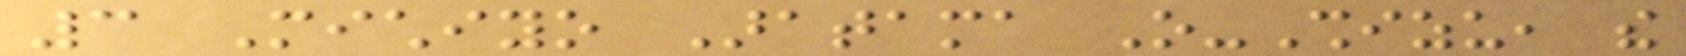3 Michiyo Aratama O-Shizu, the
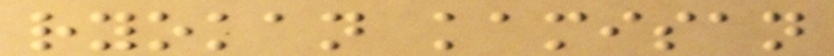ryokan kamisan
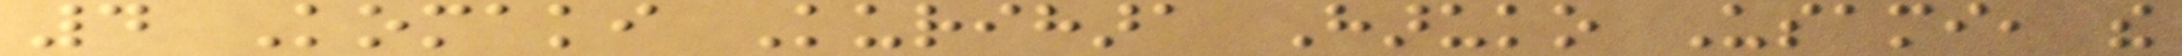4 Komaki Kurihara Haruko Usami, the
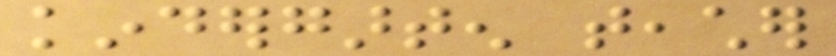kindergarten teacher
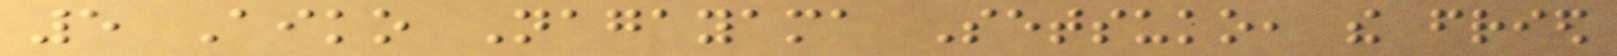5 Aiko Nagayama Setsuko, the fried
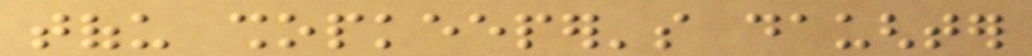tofu shopkeeper's daughter
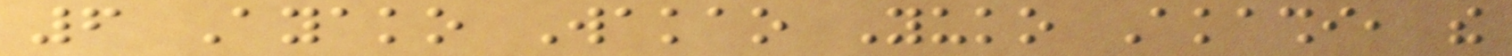6 Ayako Wakao Yuko Akashi, the
